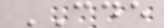CDE
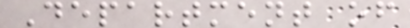Department of
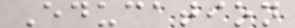Education
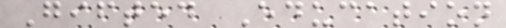Gifted Education
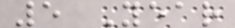5 Year
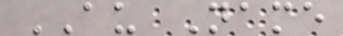AU Name
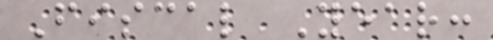Fiscal Year:
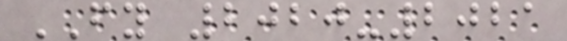FY 2020-2021
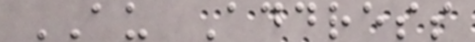AU Address
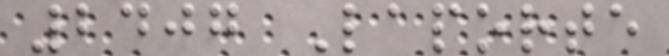2407 Laporte
